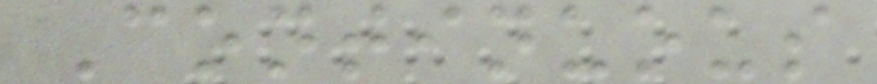Continuous
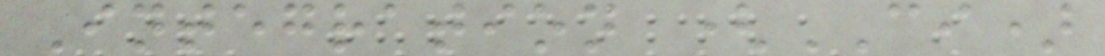Integration (CI)
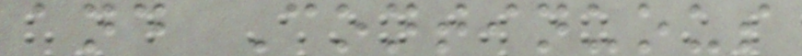and Continuous
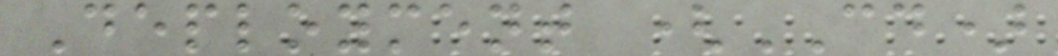Deployment (CD)
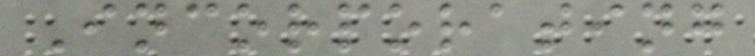Incorporating
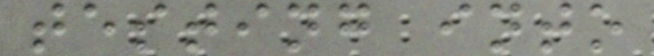testing into
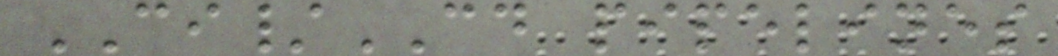CI/CD pipelines
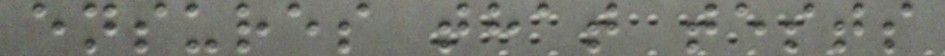ensures that tests
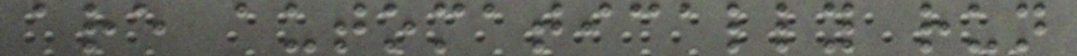are automatically run
